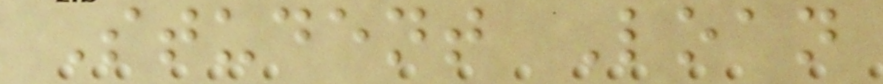Student Loan
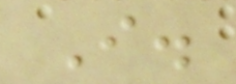I.
